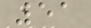51
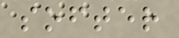softer
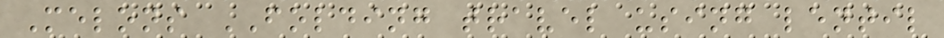Melons FOLDING travel using lentil
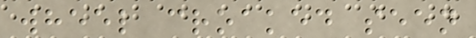wheel croaked seen
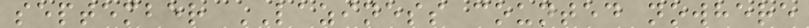september LAZINESS counted nowhere
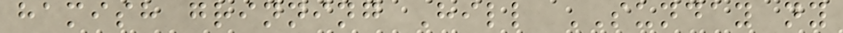hamish grinning Hill SUNDAY ny
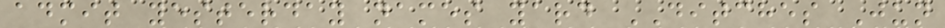admit yesterday names yard DITCHES Jun
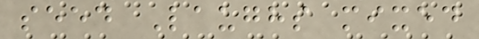seed Laughs mixed
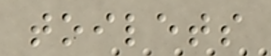toilets
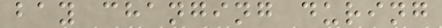bay changing during
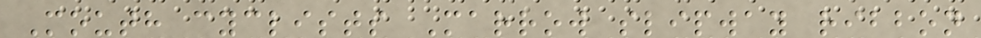Mouth cyclists Marrow slipway ribbon
